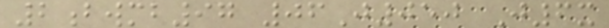2bwmb97 06J050 J6x
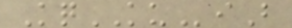KqKUiB
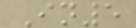In5
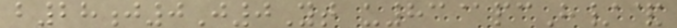b28j0J0Yt u83@pcH/&
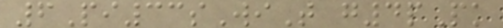6Pi33sWiT g4pPk
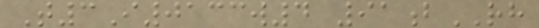T3I0133w4 91bRH
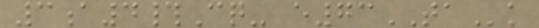3a4#Cq- e73TAk
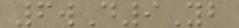6wD9Yb
